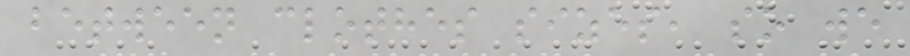between clothes sizes, so we
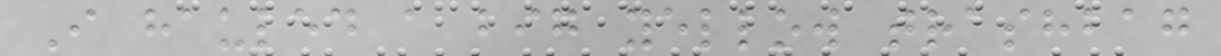I hauled a big yellow trashbag
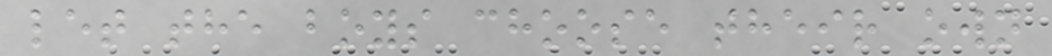let the boys choose their own
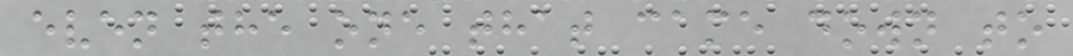even the one that came down to
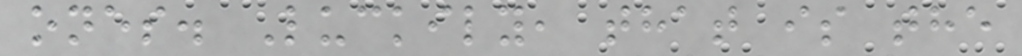ones. Luckily, that is the
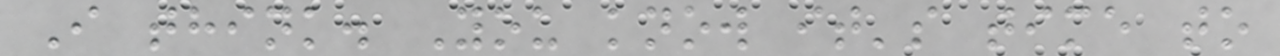I think. You know it's time to
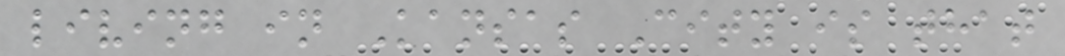living in Kansas City is that
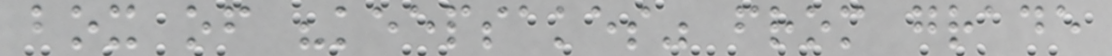box of "keepsakes" from grade
